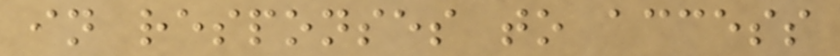in responses to access
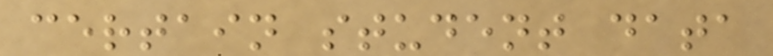certain student data
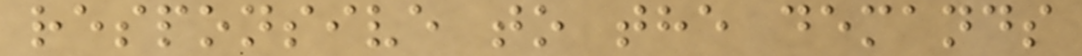responsive to the demands
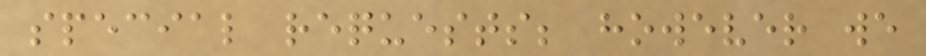special requests; however we
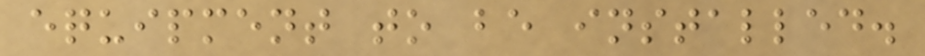equipment to be installed.
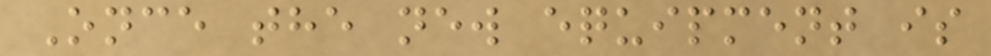Once the new equipment is
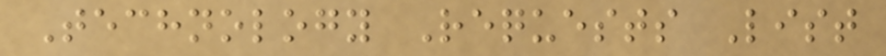Technology Requests List
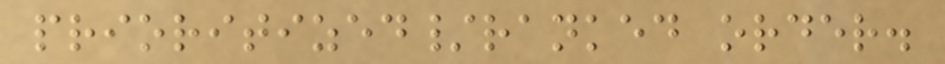prioritized/ranked order.
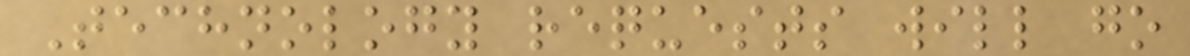Technology requests will go
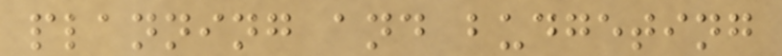planning and budgeting
